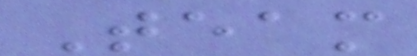Team
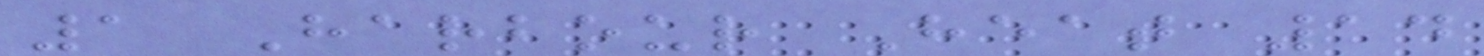1 Harbour Heat 14
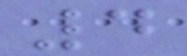4
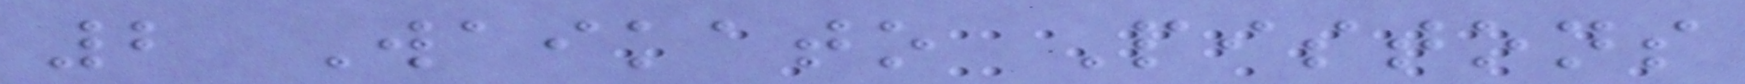2 Waikato Pistons
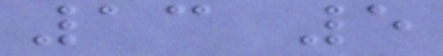13 5
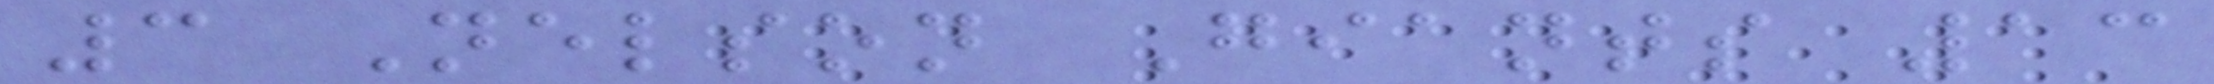3 Nelson Giants 13
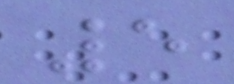5
